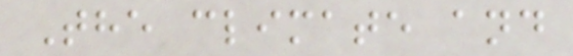The climate and
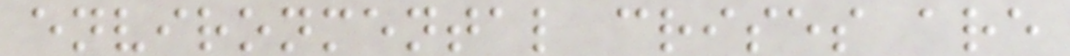environmental crises are
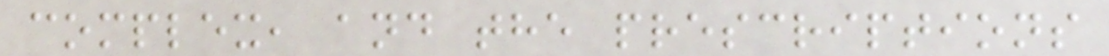complex, and the prescriptions
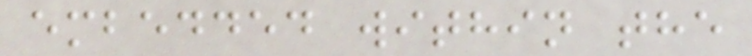embedded within the
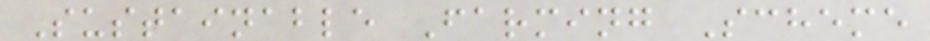Sustainable Farming Scheme
